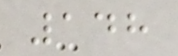148
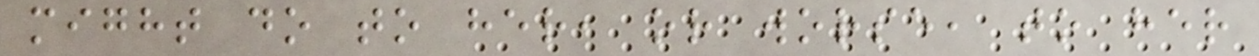might do to her, or worse, to her
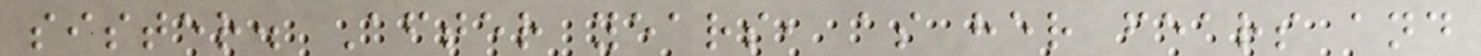sister. After years, as her fears and
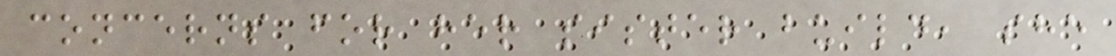concerns for her sister build, she
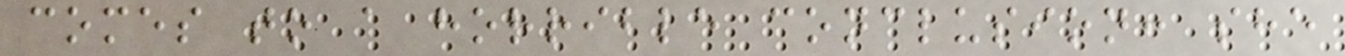comes to a horrible conclusion: she
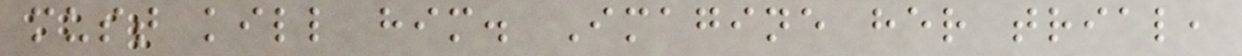must kill him. Imagine her trial,
